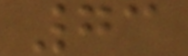73
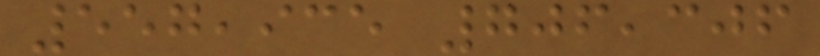557,935 706,306
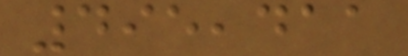495,411
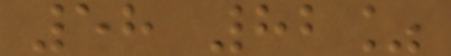58 82%
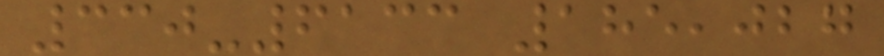330-6133 185,027
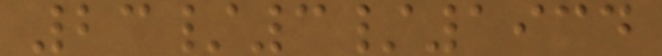23/3/1934
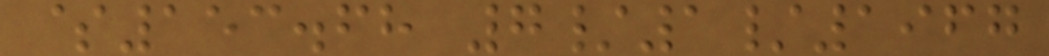$153.68 7/1/1967
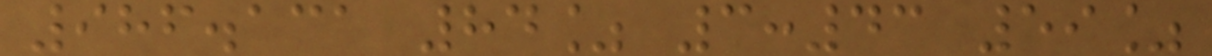986.131 84% 3:43 59%
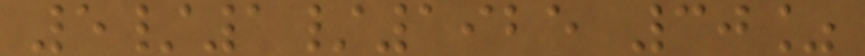5/1/1925 30%
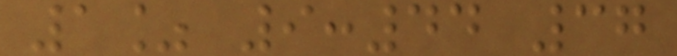1% 9:44 37
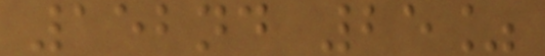152nd 25%
